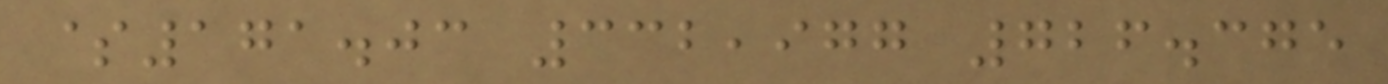$171.03 332,977 726.375
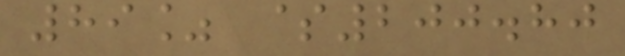89% $200.80
